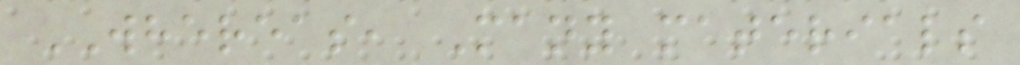WHEREAS, Many materials
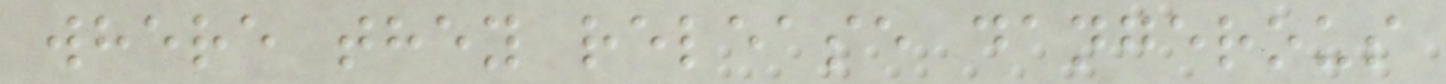where they release dangerous
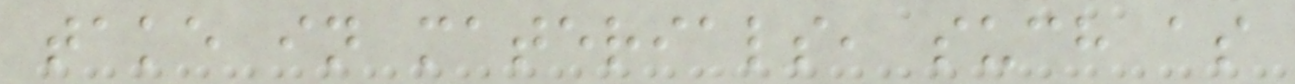take in materials, such as
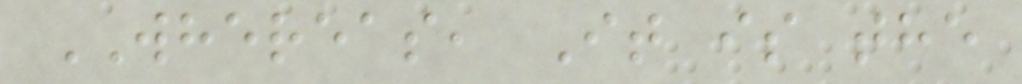WHEREAS, It is the
